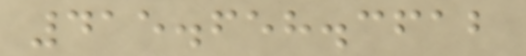415.658.3612
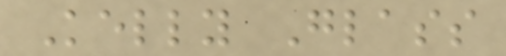Kelly Glass
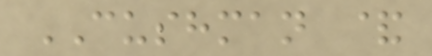CUSHMAN &
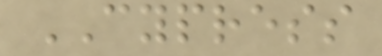CYPRESS
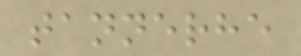tannerhe
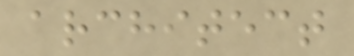architect
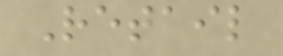Retail
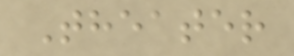Theater
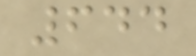644
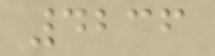4236
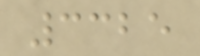3325
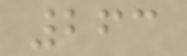263
